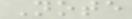Note
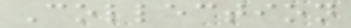Collection
